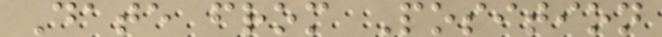Date from Position
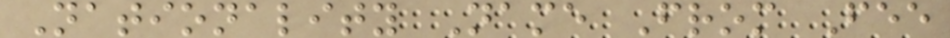Nationality Name From Fee
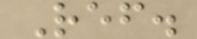Ref.
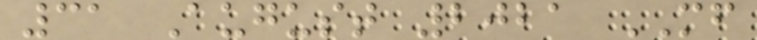31 August 2021 MF
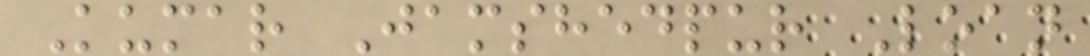Kumar Jamshedpur Loan
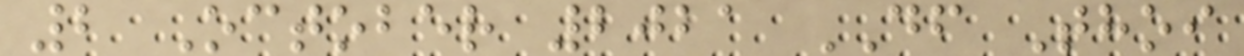2 October 2021 DF Thoi
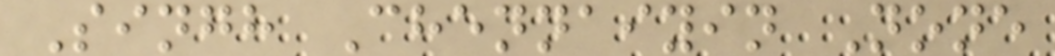Singh Chennaiyin None
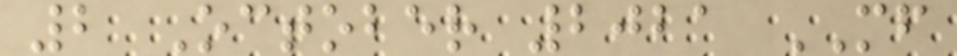2 October 2021 MF
